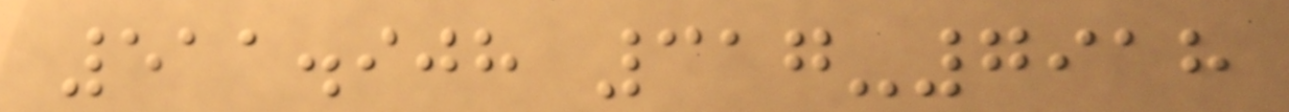511.908 317-7918
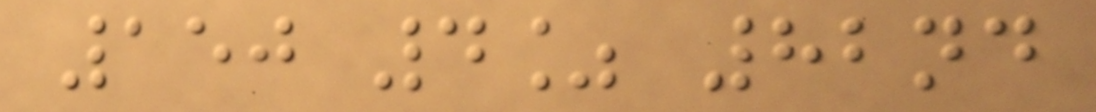150 4% 82nd
